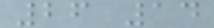26 14
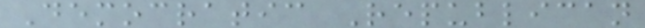Democratic Republican
